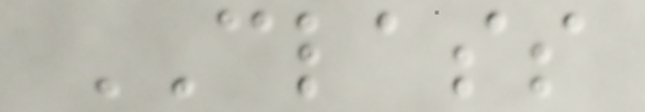CLASS
